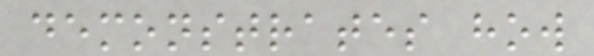demonstrates how
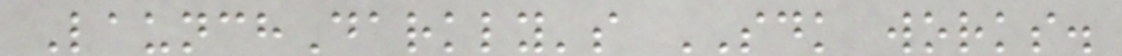LaunchDarkly's SDK works.
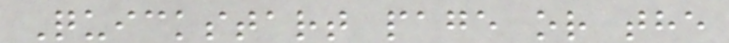Quickstart page or the
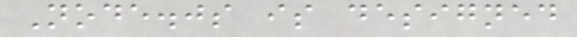Node.js is designed
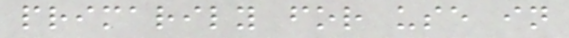primarily for use in
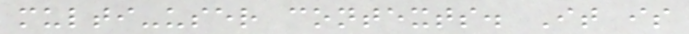multi-user contexts. It is
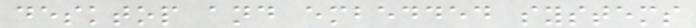desktop and embedded systems
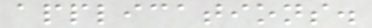applications.
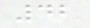42
